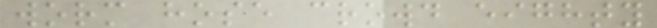worm hose crowd eighty
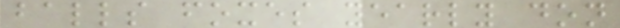balls foxes yearly don
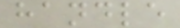handle
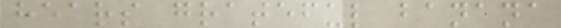hears grateful banana
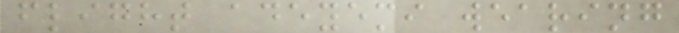flight adeyemi wearing
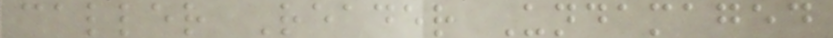caller Reader Undamaged
